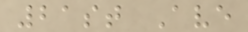21st Ave
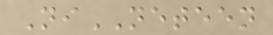NiNETEEN
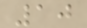10
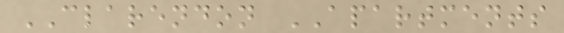CLARENDON APARTMENTS
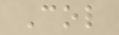Col
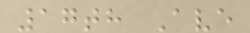17th Ave
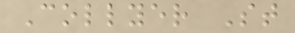Collyer St
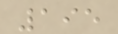195
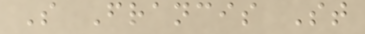S Francis St
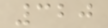320
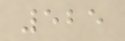525
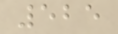525
